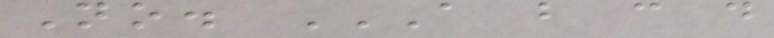No. A B C D
